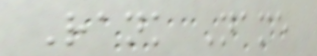Rank Name
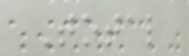Total
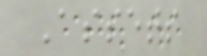Assets
